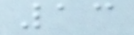13
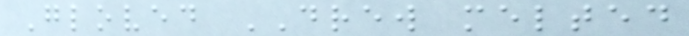Gloved DREW melted
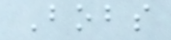Bobs
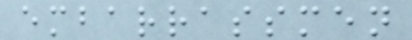embarrassmen
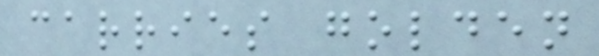carries golden
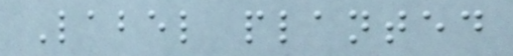Label planted
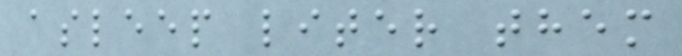asleep liter them
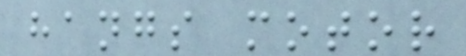hangs motor
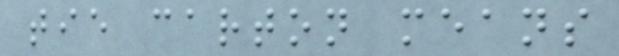tie carton means
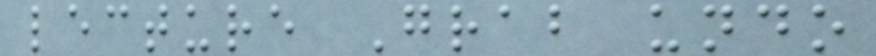lecture Grab undo
